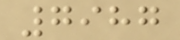7987
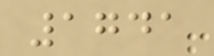1741
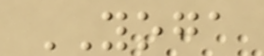YOGA
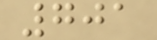701
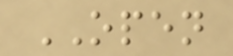OPEN
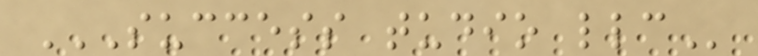SUCCESS TUDIO LLC
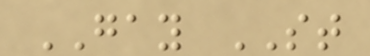GAY ST
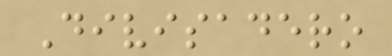Divisadero
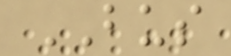BUS
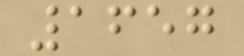1657
